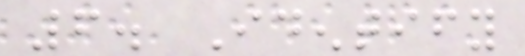6. Identify
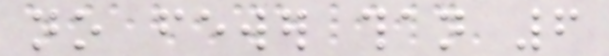no fewer than 6
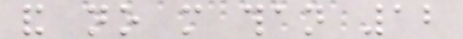and no more than 12
